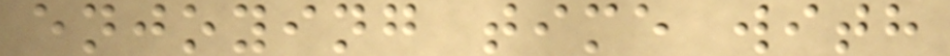enjoying time with
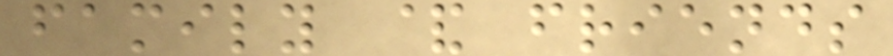family & friends
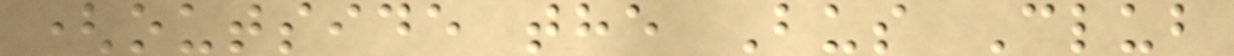(outside the Bus Club
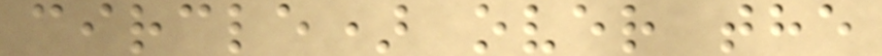circle) over the
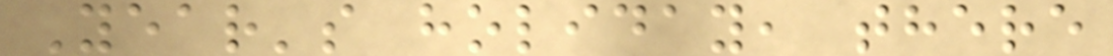Year's holiday, there
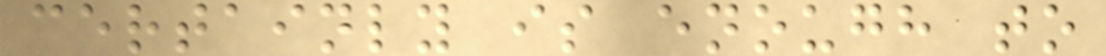certainly is enough to
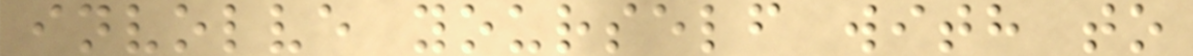involve yourself with to
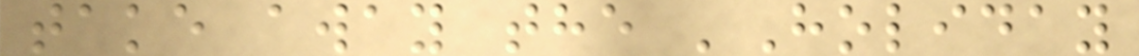take away the 'Holiday
